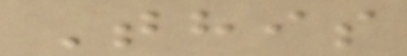This
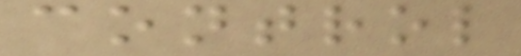control
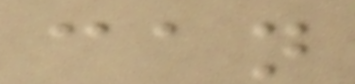can
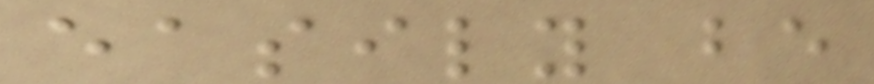easily be
